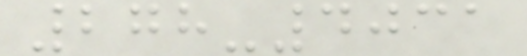278-4031
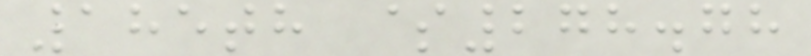185th $278.78
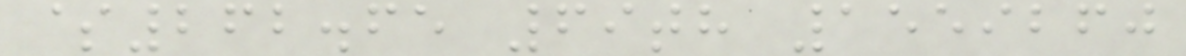$262.65 69th 1559260
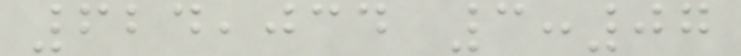624,034 3:07
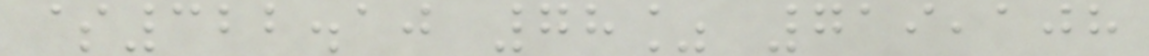$322.10 78% 719,108
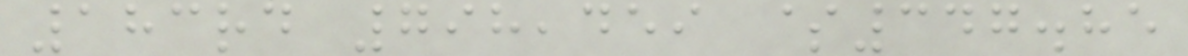183rd 798,459 $347.85
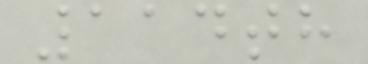114th
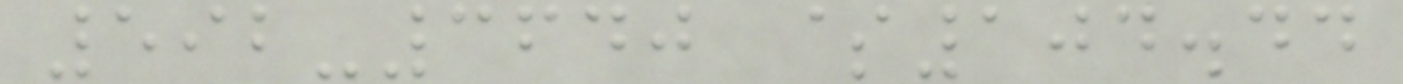592-3640 $104.44
